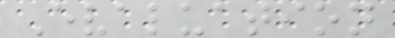Evaluation
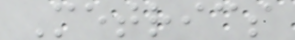Metrics
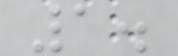1.
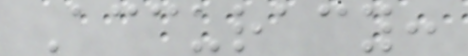Accuracy:
